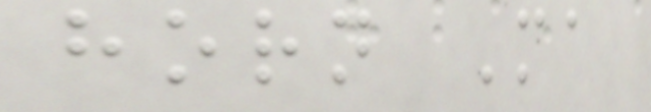horn Ma
